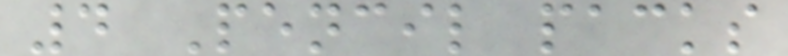4 Pencil packs
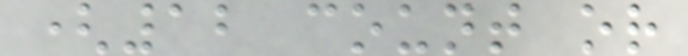(12 count or
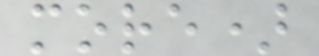more)
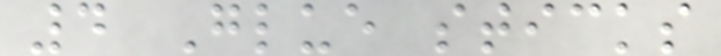4 Glue sticks
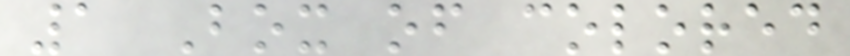1 Box of colored
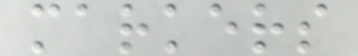markers
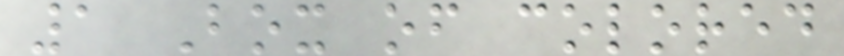1 Box of colored
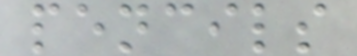pencils
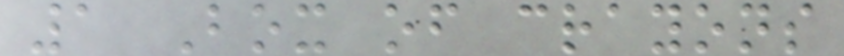1 Box of crayons
